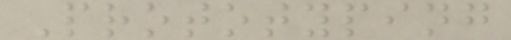Prototyping
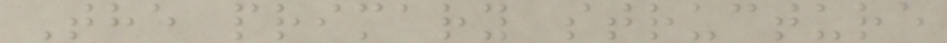The primary structure
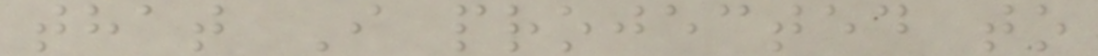that I projected to
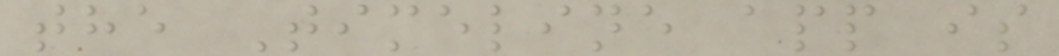the Timeline app is
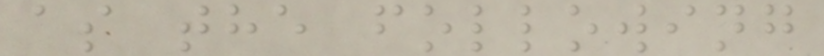as the following
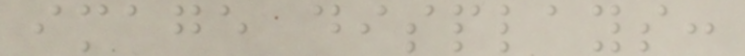image displays:
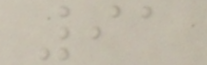91
